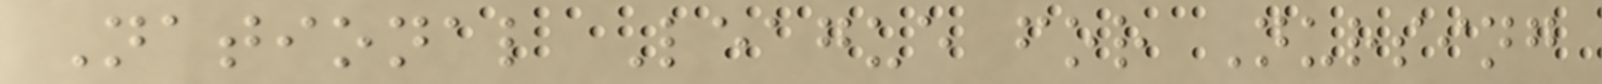National League for Nursing
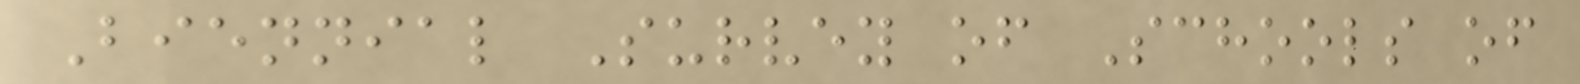Biennial Survey of Schools of
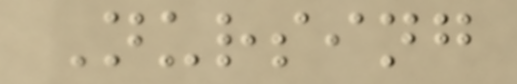Nursing
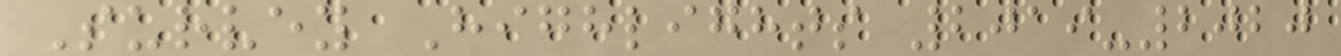Survey Highlights 2019-2020
